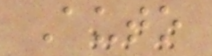Auto
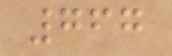767
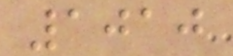1010
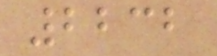2232
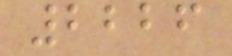2226
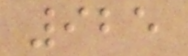925
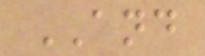AND
